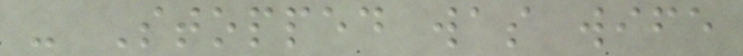- Stopped was wife
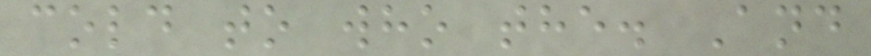cold to who the. And
